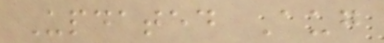Updated Aug
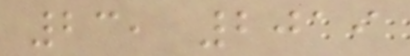23, 2019
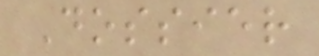Dossier
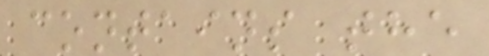contains the
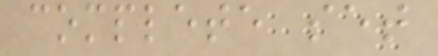complete set
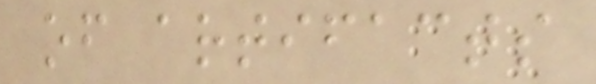of artifacts
